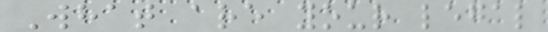What are your legal
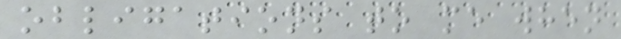obligations to me when
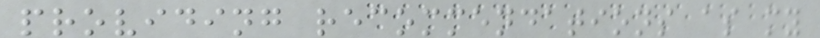providing recommendations as my
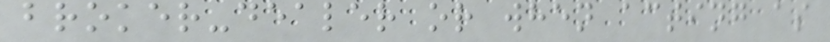broker-dealer or when acting as
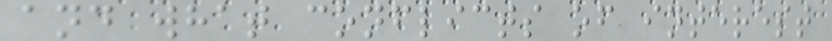and what conflicts of interest
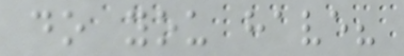do you have?
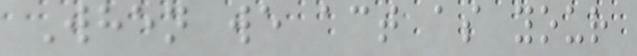When we act as your
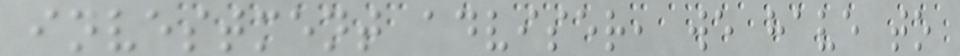investment adviser, we have to
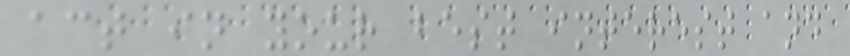act in your best interest and
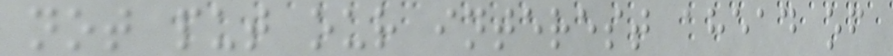not put our interest ahead of
